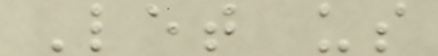Let us
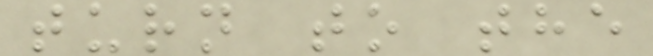turn to the
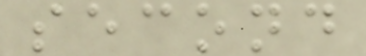second
